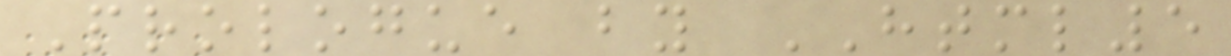Prologue by HTML5
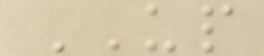UP
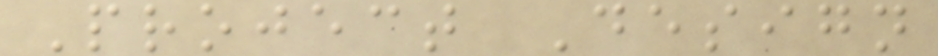Project Design
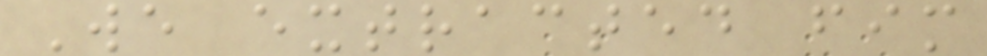We extracted fim
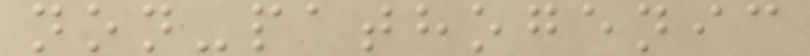non-pathogenic
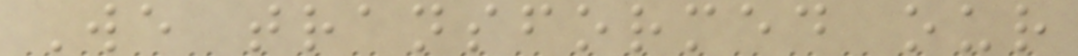We transformed our
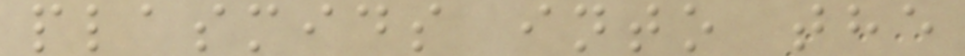plasmids into the
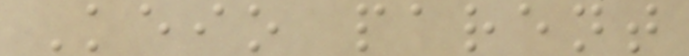Keio parent
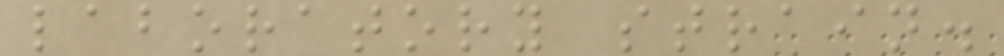laboratory strain.
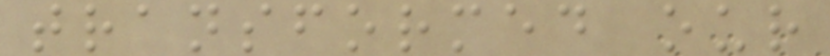transformed our
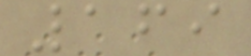169
